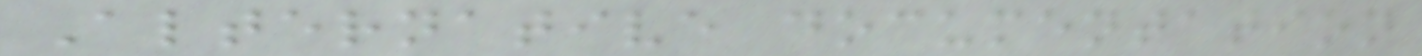Alternative documentation
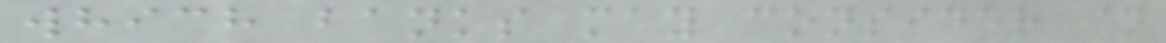which banks may consider in
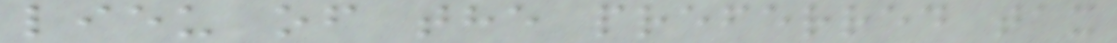lieu of the preferred tax
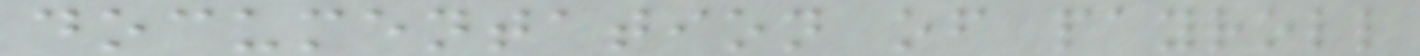documentation of payroll
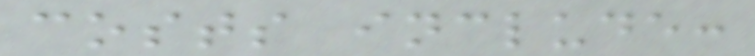costs include:
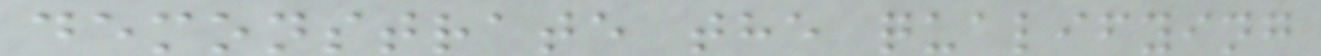demonstrate the qualifying
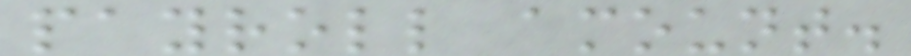payroll amount.
